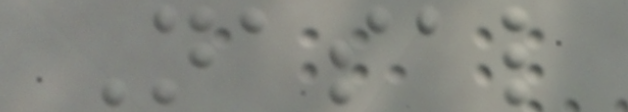Nasal
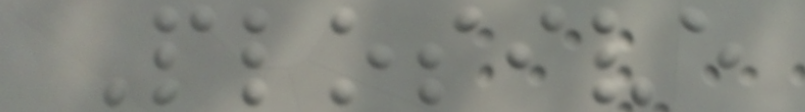Plosive
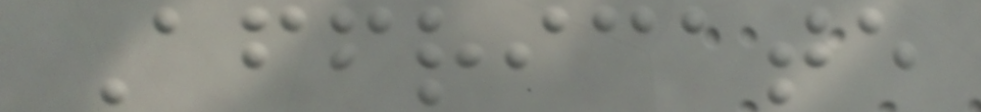Affricate
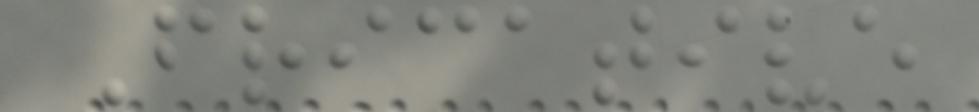Fricative
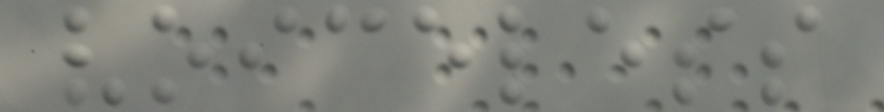voiceless
